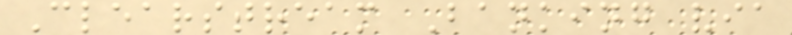Clearstream Banking via
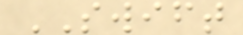SWIFT
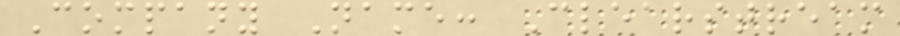Company Name: Clearstream
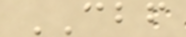CBF
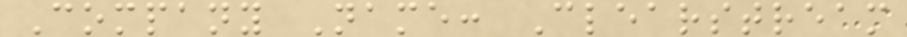Company Name: Clearstream
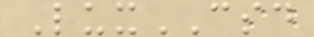LuxCSD
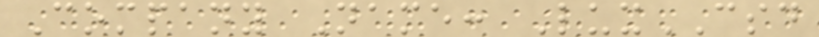Company Name: LuxCSD
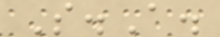S.A.
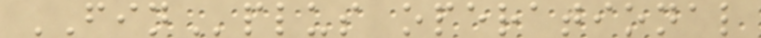FINplus operational
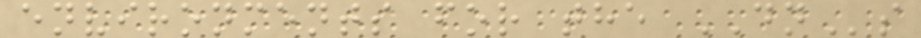environments for the DNs
